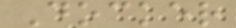Docker
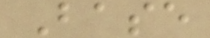Base
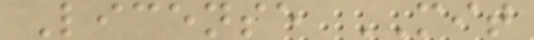License MIT
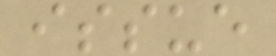issue
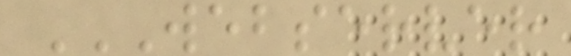WEBSERVER
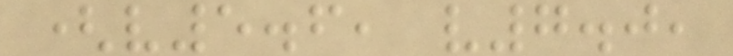(v5.6, v7.0,
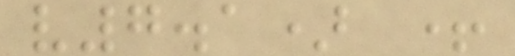v7.1) +
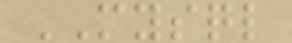MYSQL
